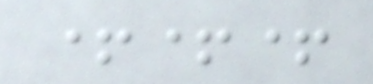+++
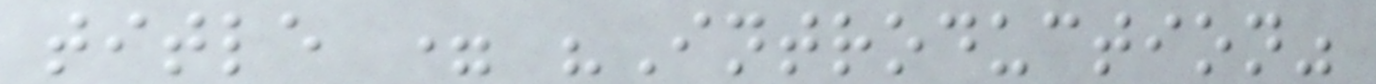title = "Introduction"
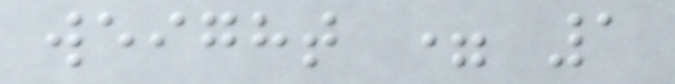weight = 1
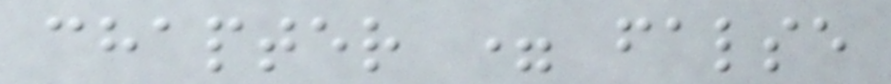chapter = false
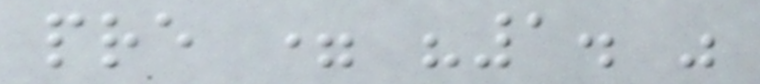pre = "1. "
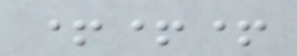+++
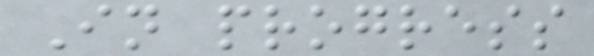In progress
